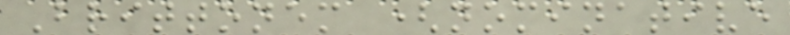Brittonem (nominative
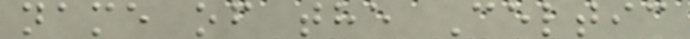name of the Celtic
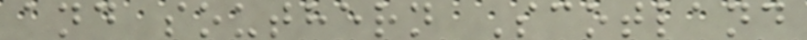and southern Scotland
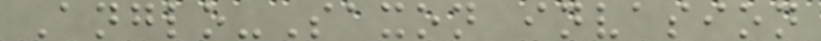Anglo-Saxon invasion
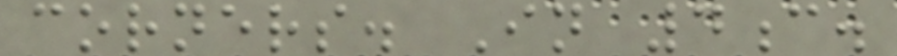corners. In 4c.
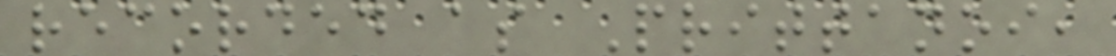recorded as Prittanoi,
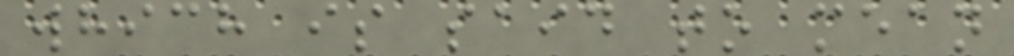which is said to mean
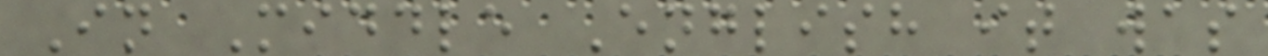In Middle English it was
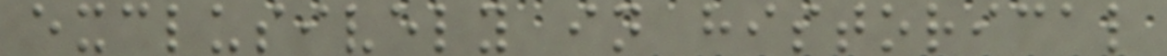exclusively in historical
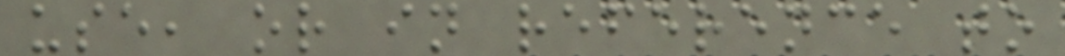use, or in reference to
